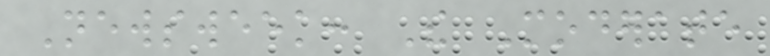Newsweek: The Moderate
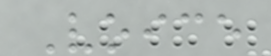Voice
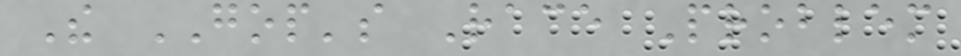The GOP's Race Problem
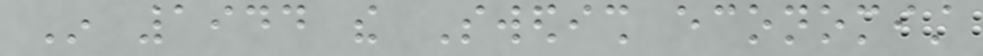In 1944 the Swedish economist
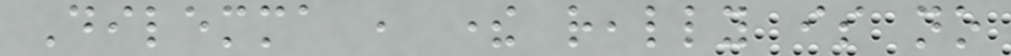Dilemma , there really is no
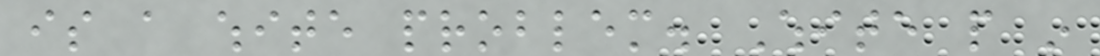is a white problem. White people in
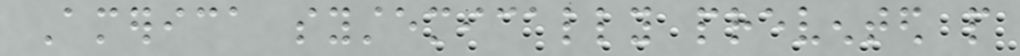America systemically prevented people
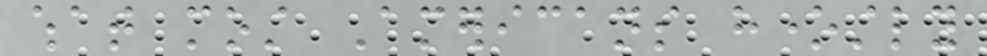what most Americans honestly
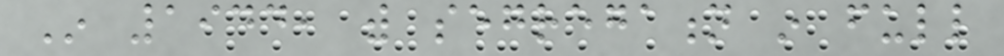In 1944, with segregation in full
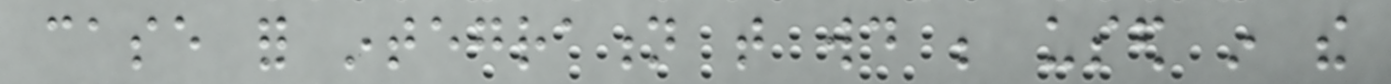case for integration that would be used in the
